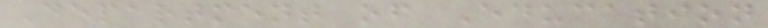Department of Education
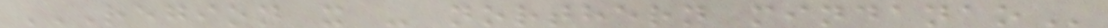REGION X - NORTHERN MINDANAO
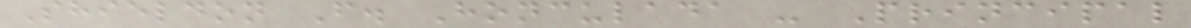Shieldon F. Honculada - Principal
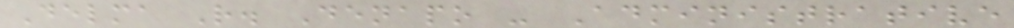Delma R. Denapo - Administrative
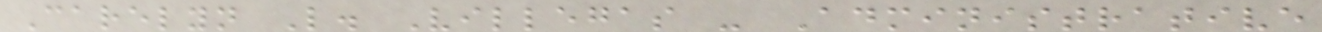Carelyn L. Villegas - Administrative
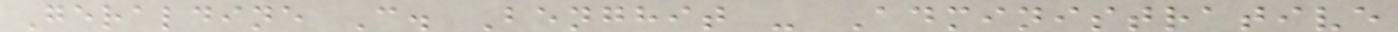Geraldine C. Benghit - Administrative
